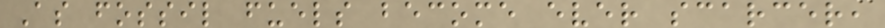As fossil fuels become ever scarcer,
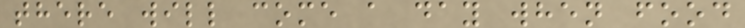there will come a day when food
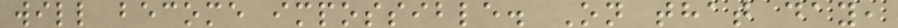will become impossible. On that day,
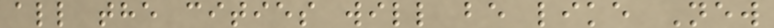all the cities will be like New
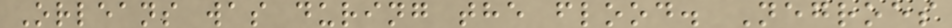Orleans was during the flood. Negroes
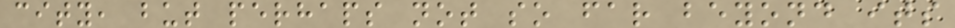city, but perhaps not so far beyond its
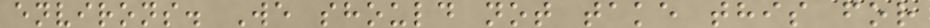environs. We should not take this for
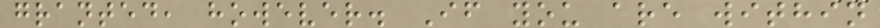granted, however. If you are within
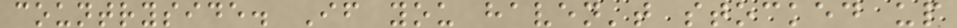countryside. If you haven't stocked up
